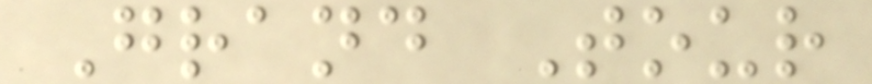Grand Tour
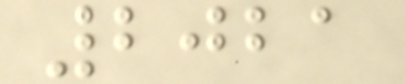2021
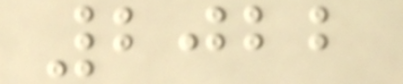2022
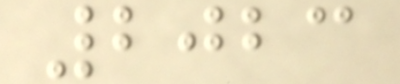2023
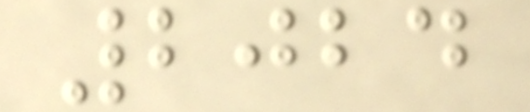2024
